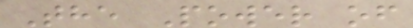The Power of
